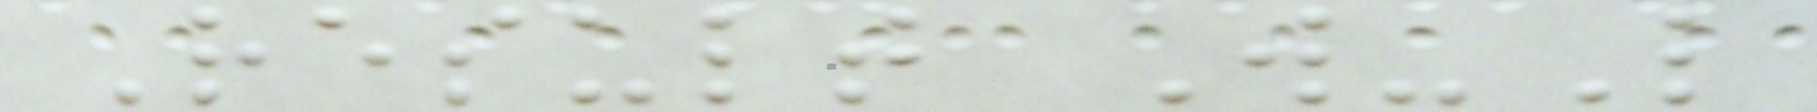Result W-L
